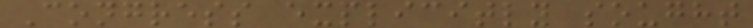Congress explicitly sought
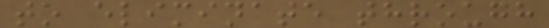to eliminate through
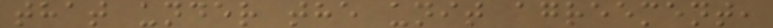that under the unit agreement,
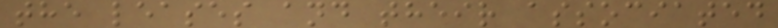the leases and their associated
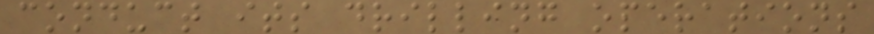conduct its drilling operations
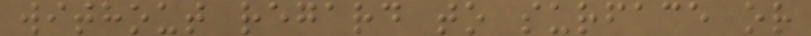without regard to surface or
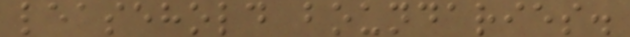leasehold boundaries.
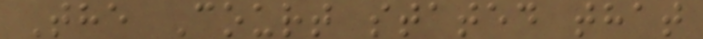The Court stated that
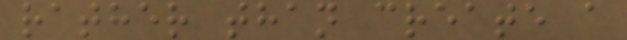rather than create a
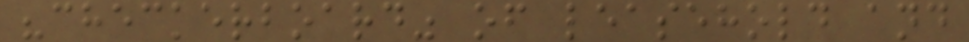"checkerboard" of leasehold and
